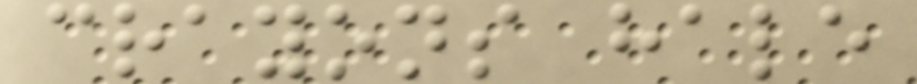crayons hale
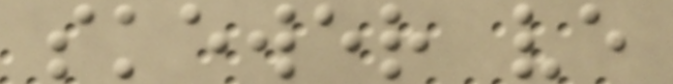skewer ve
